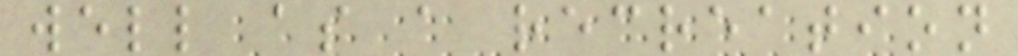well as a recreation
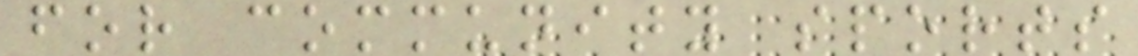for community sports
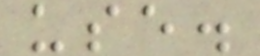use.
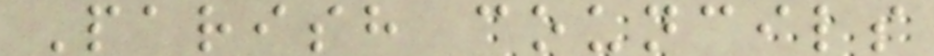Parish councils
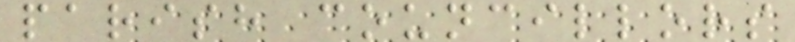parish councillors
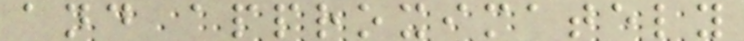and approximately
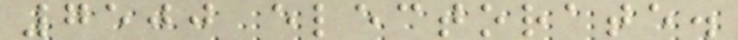7500 electorate.
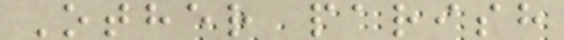Other parish
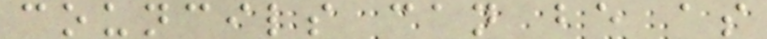councils can be as
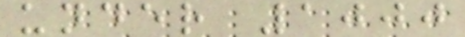under 1000
